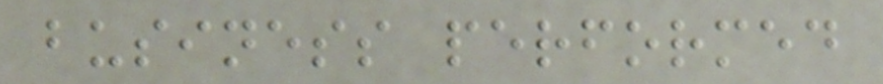business performed
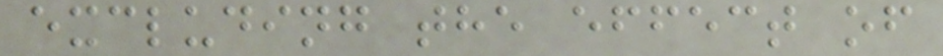excluding the effect of
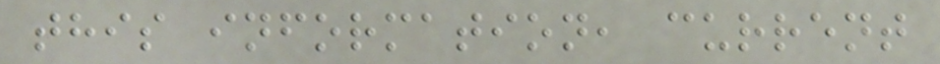this information, current
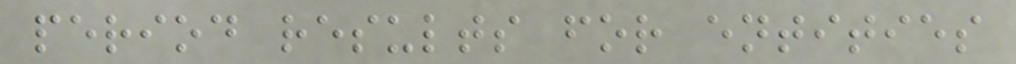period results for entities
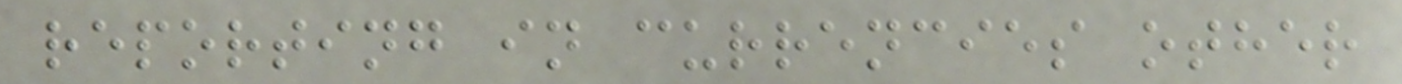reporting in currencies other
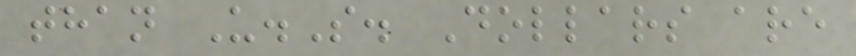than U.S. Dollars are
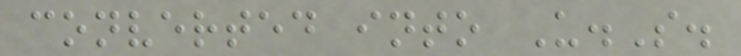converted into U.S.
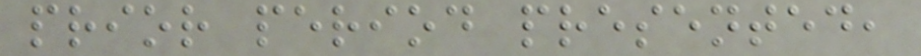prior period presented,
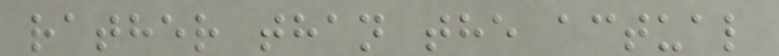rather than the actual
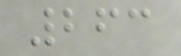263
